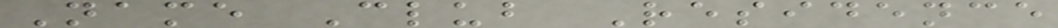Name Club Residence
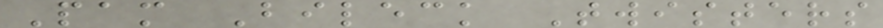Pam Bileck Twisters
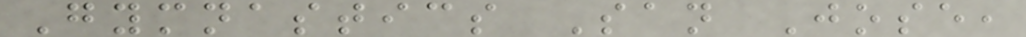Gymnastics San Jose,
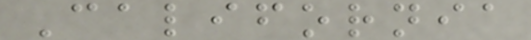California
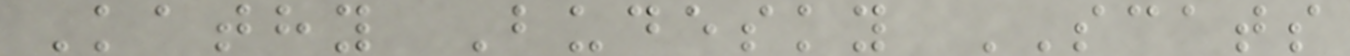Kathy Budesky SCATS
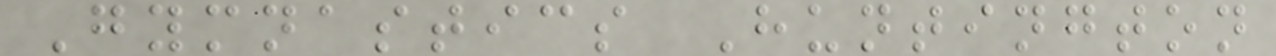Gymnastics Huntington
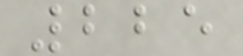225
